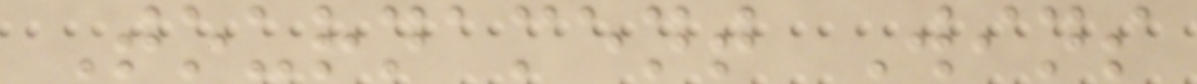Tournament Wins
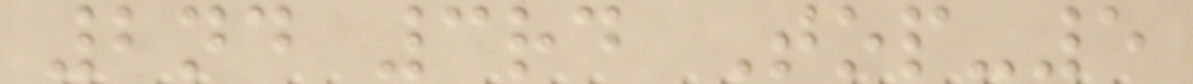2nd 3rd Top-5
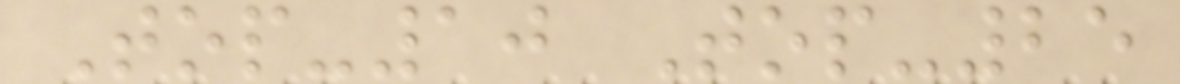Top-10 Top-25
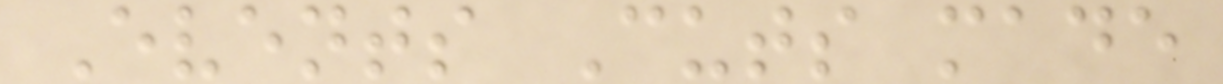Events Cuts made
